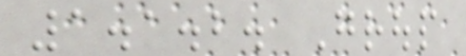1.1.2. Group
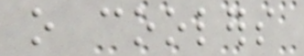o coolers
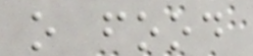o food
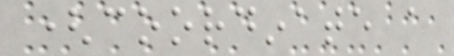(coordinate a
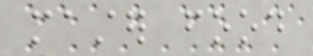master food
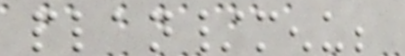plan/menu;
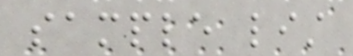sample list
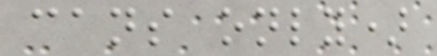cans only)
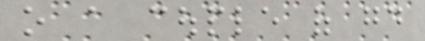o a couple of good
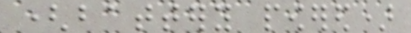(battery powered)
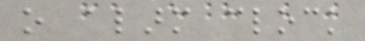o alarm clock
